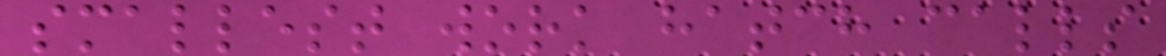smallest work hatch calls
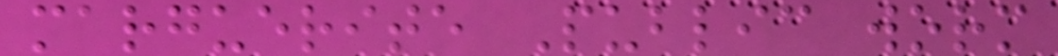marguerite Public worm
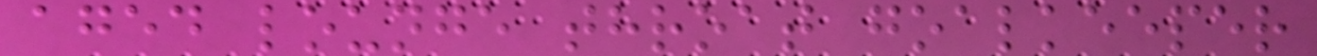aged lounge throat goalkeeper
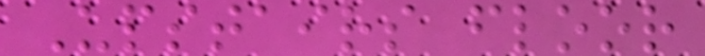Upstairs floor
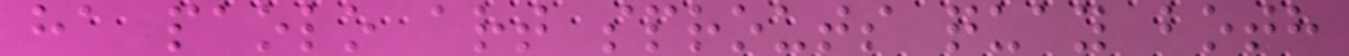ha paolo art sprouts quay both
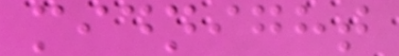midnight
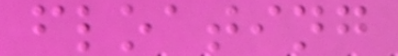floating
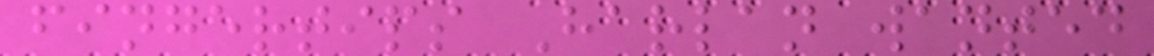fingertips Harlan wanted
